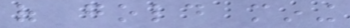of gold mining
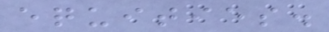equities.
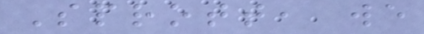Sprott, we
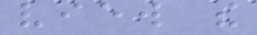view the
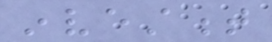investment
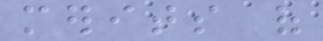merits of
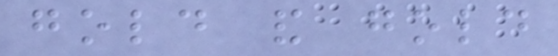gold and gold
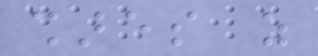shares as
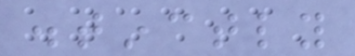distinctly
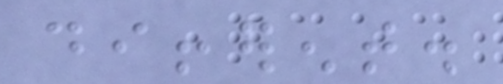different.
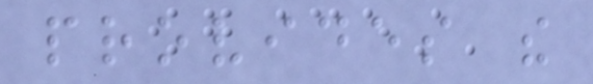provides the
